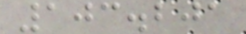103.201
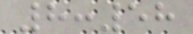8:58
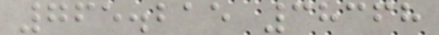765.215 38368
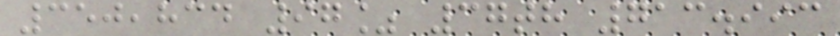350,834 97% 37th 713.993
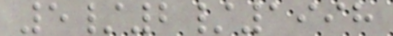5/2/1998
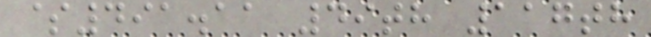$491.11 49th 117th
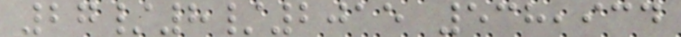27/8/2015 538,934
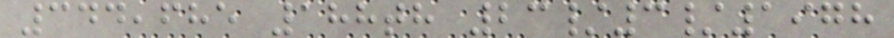344,685 188th 23/3/1978
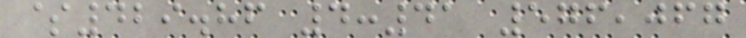$429.86 4:41 576,067
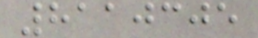8110305
